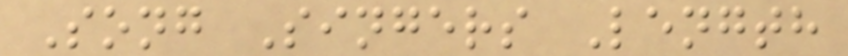Song Singers Length
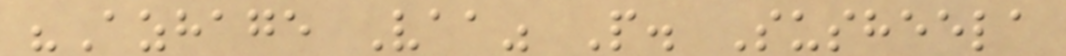"Azhage Vaa" P. Susheela
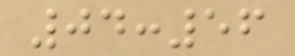04:56
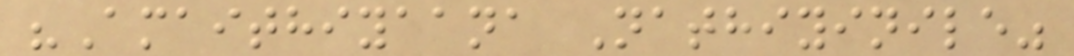"Amaithiyaana Nathiyinile"
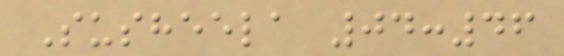Susheela 04:46
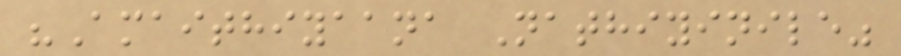"Amaithiyaana Nathiyinile"
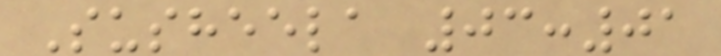Susheela 03:01
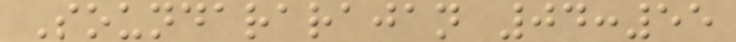Soundararajan 04:55
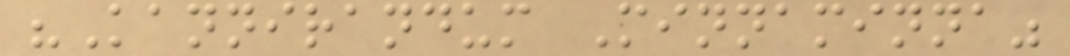"Kannirandum Minnaminna"
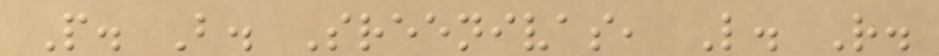P. B. Sreenivas, L. R.
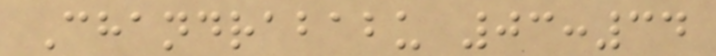Chandrababu 03:34
